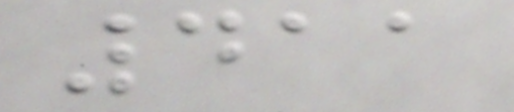411
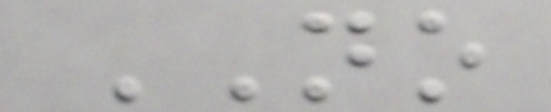NO
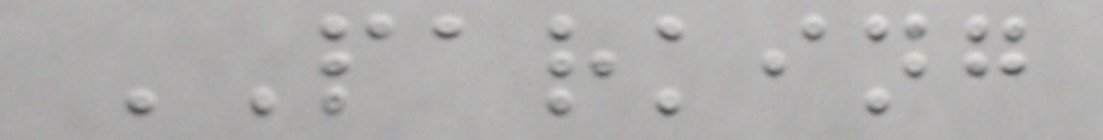PARKING
